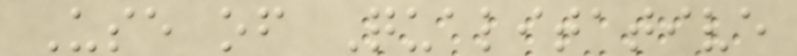Use of Qualitative
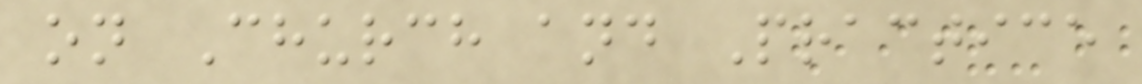on Church and Practice
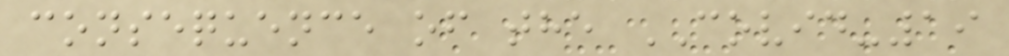consequence of the COVID-19
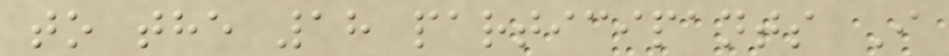to the 18 participants I
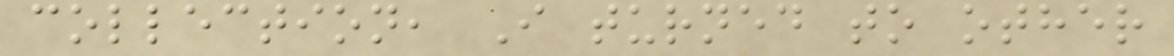collection, I turned to other
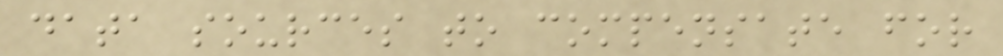data sources to compensate for
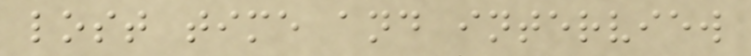lost time and interview
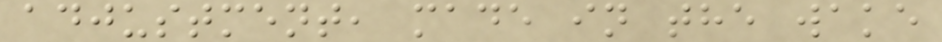adjustment, made in the wake
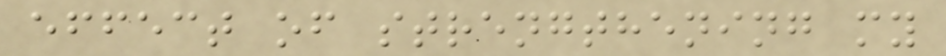effect of strengthening my
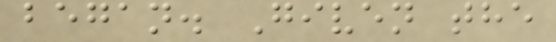began. Given the
